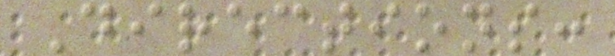Directions:
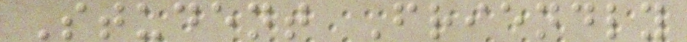Student Friendly
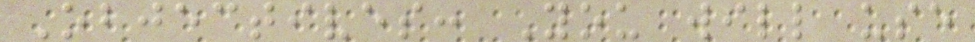Objectives: You will use
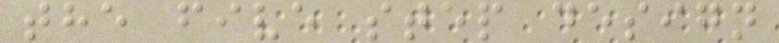the five step design
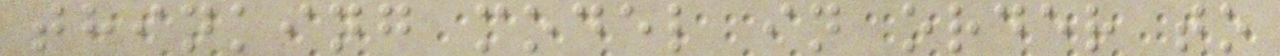thinking model in order to
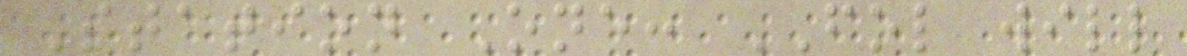Station One: FOL will
